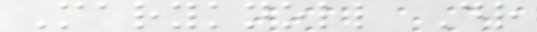Maryknoll Dr
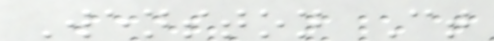Wenston Ct
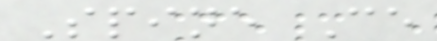Spine Ce
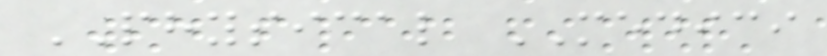PHYSICAL MEDICI
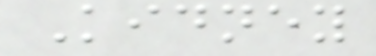Kidney
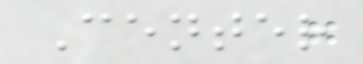Center
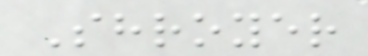Shroyer
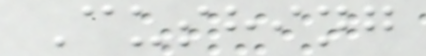Cushing
